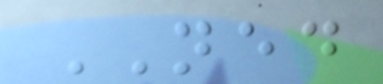NED
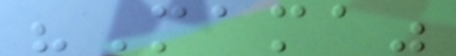"Mama"
